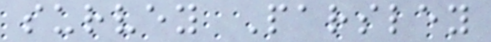survey Parsley
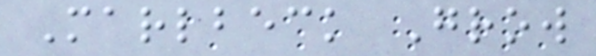Marlbeck Grow
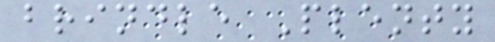brindle Plenty
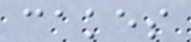cakes
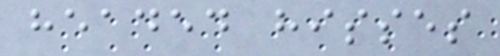headed hisses
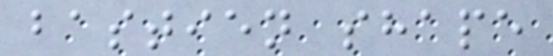bastien shape
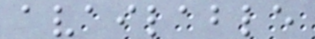available
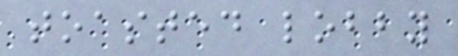toasted lobby
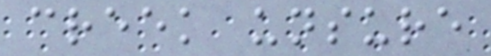creek unsure
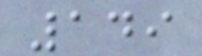149
